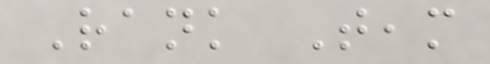Rank Team
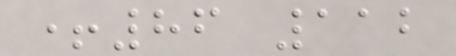+86 112
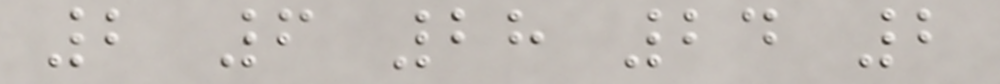2 6 28 24 2
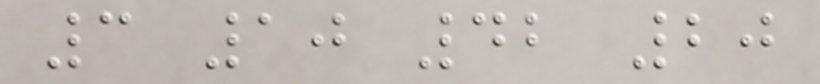3 10 42 20
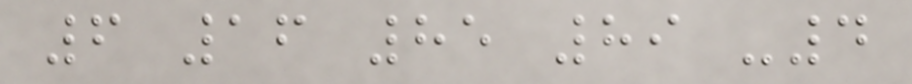6 16 85 89 -4
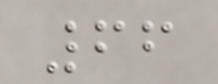66
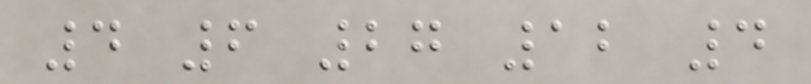4 6 27 12 4
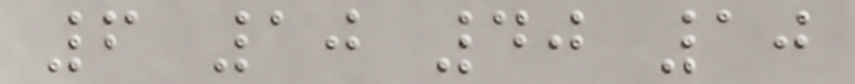6 10 40 10
